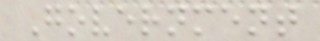Government
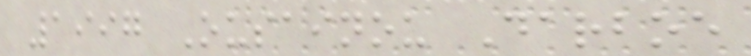1997 Ousainou Darboe
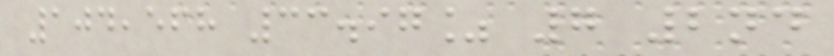104,568 33.97% 7 2nd
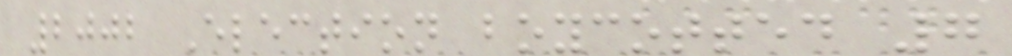2002 Election boycotted 7
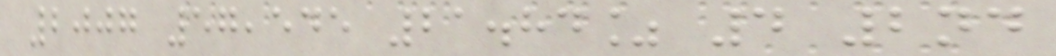2007 57,545 21.84% 4 2nd
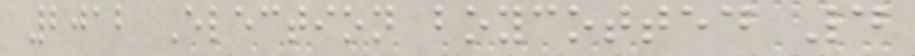2012 Election boycotted 4
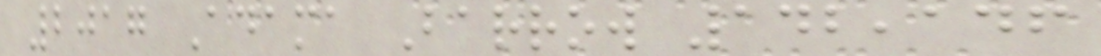2017 Adama Barrow 142,146
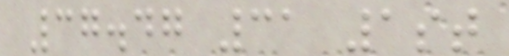37.47 31 1st
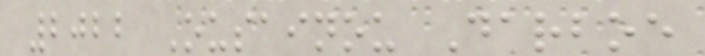2022 Ousainou Darboe
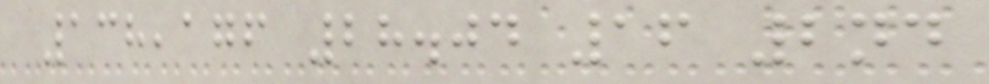138,176 28.04 16 2nd
